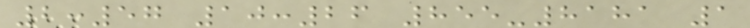2:57 10:26 855-8181 1
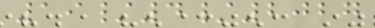19/4/2027
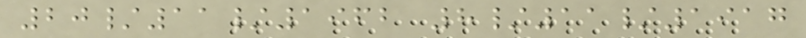20/11/1962 8/11/1917
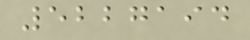5227194
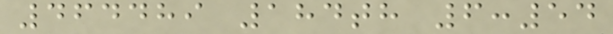464489 184th 6:54
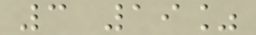3 19%
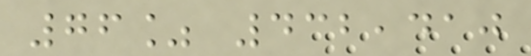76% 432,410
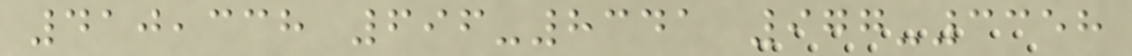410,338 696-8341 977-3358
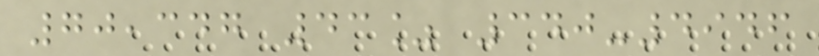70,347 43% 340-4946
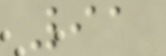91
